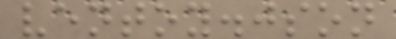ventoy.json
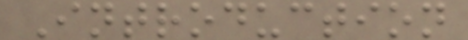Introduction
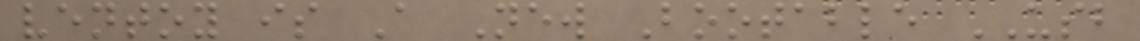ventoy is A New Bootable USB
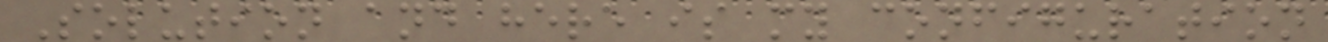Solution and here is my configuration
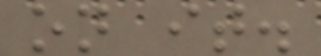on it.
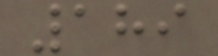189
